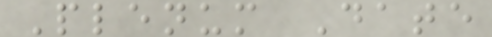Plenum Date
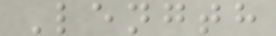Length
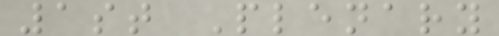1st Plenary
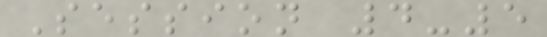Session 4-5
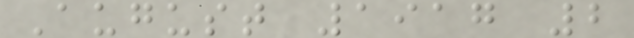August 1917 2
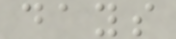days
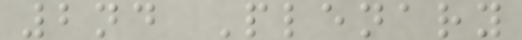2nd Plenary
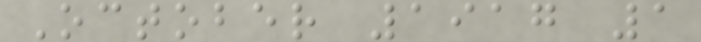October 1917 1
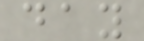day
